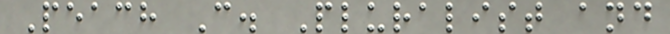Peach C. Pluralist and
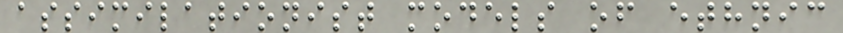assimilationist models of ethnic
